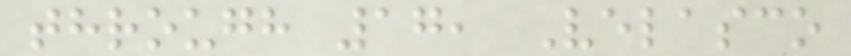through 17, Velasco
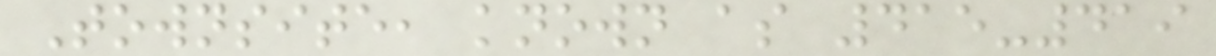Townsite, known as 415-419
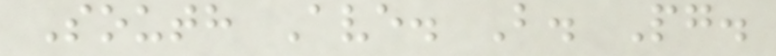South Ave. B. Pg.
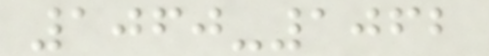1060-1062
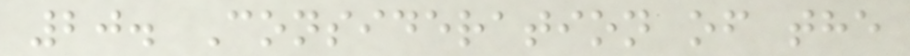20. Consideration of the
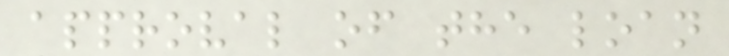approval of the loan
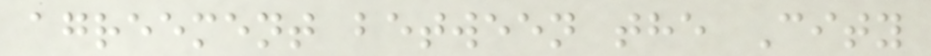agreement between the City
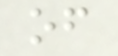of
